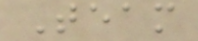Team
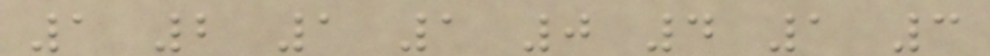1 2 1 1 0 4 1 3
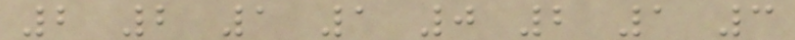2 2 1 1 0 2 1 3
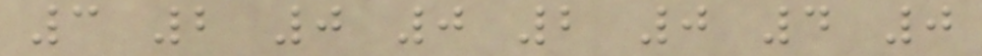3 2 0 0 2 0 4 0
